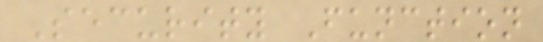Security Function
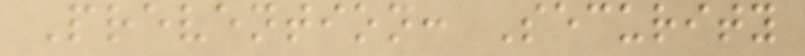Prevention: Security
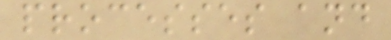processes and
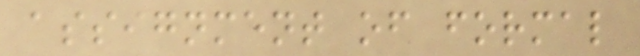assignment of formal
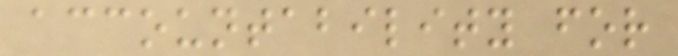accountability for
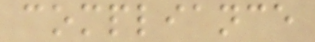compliance
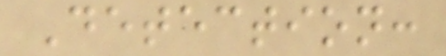Detection:
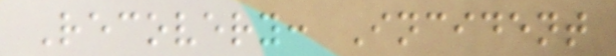Recovery: Incident
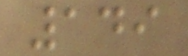149
